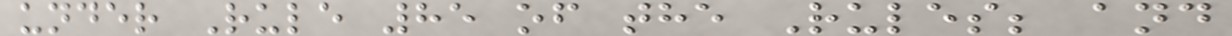under Rule 85 of the Rules; and
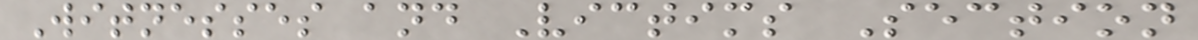Witnesses and Victims Section
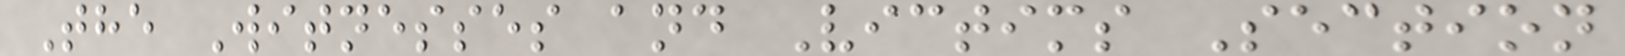The Witnesses and Victims Section
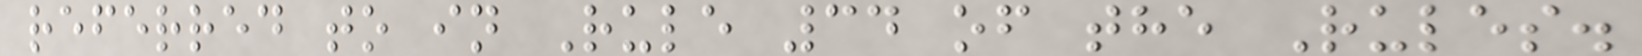referred to in Rule 34 of the Rules.
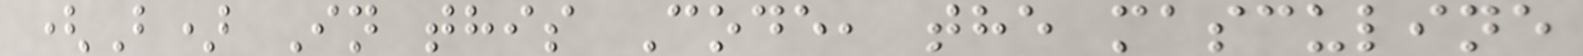(B) In this Code, the masculine
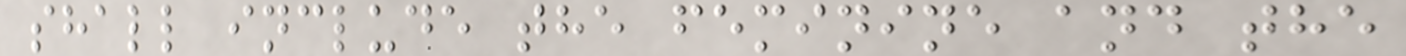shall include the feminine and the
